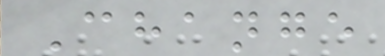Change
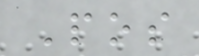Pos
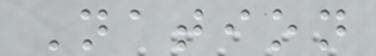Nation
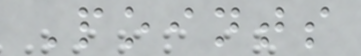Points
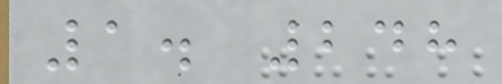1. 248
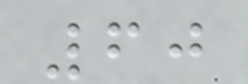60
